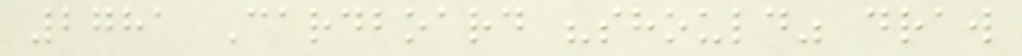2781 Cardboard "should" draw
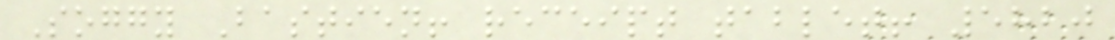Soggy Bastien! receipt tablet! 5820
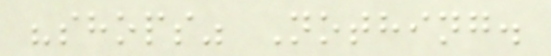"shops" Nothing.
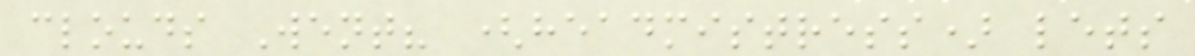clouds Went? (headmistress) lets
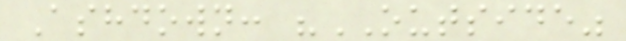Ashdown: "OUTSIDE"
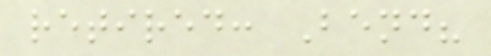retired: Bend?
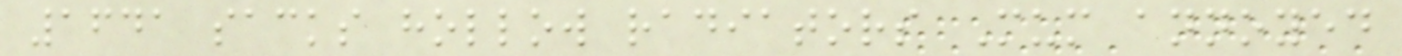1641 sacks hollow radiators Mum annoyed
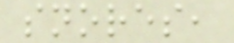snores,
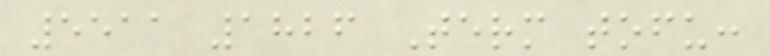5511 1826 Term tofu:
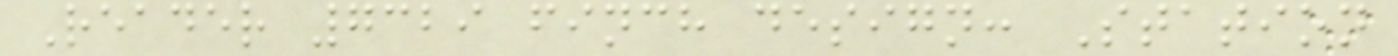Reader 7329 finch design: Station
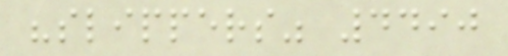"slippers" 4490
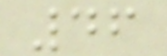46
